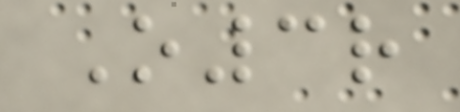O3r
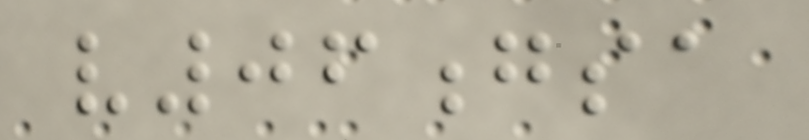v06gsa
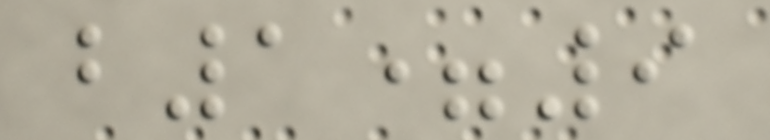b1=9
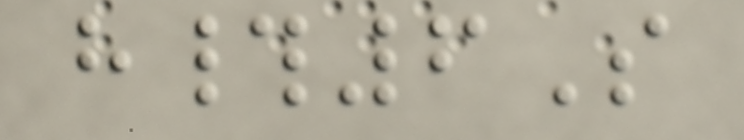h#6S
